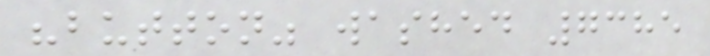"button" washed 7385
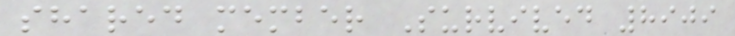shared member Survived 8909
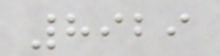8929
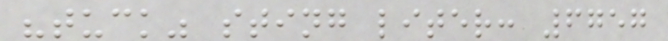"tuck" sting liter: 6757
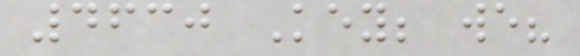4630 Key; we?
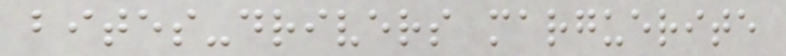bites-drivers marguerite
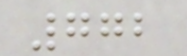772
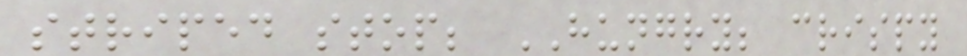striped stop; HUNGRY; crispy
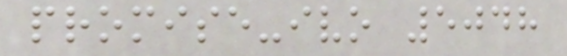promise-ivo 5048
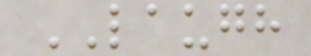LAUGH
